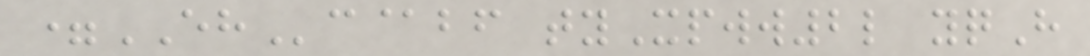=EHc@bf tyXpww2l yqH
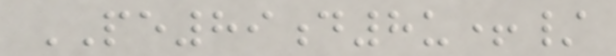PE89d8u+/
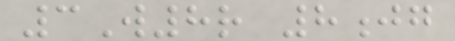3W8r 8jg
